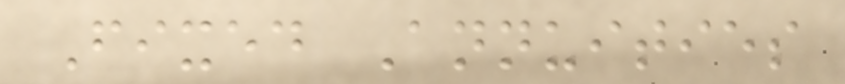Fixed Annuities
